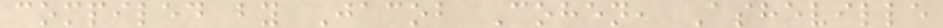compiled by Jacob Cohen, Asheville
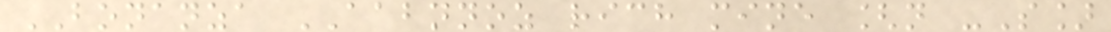BONANZA AABNNOZ rich mine [n -S]
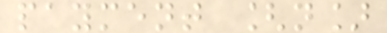payment [n]
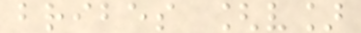bribes [v]
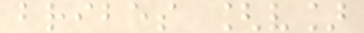bribes [v]
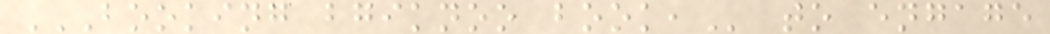BOOKING BGIKNOO BOOK, to engage
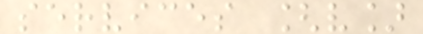services [v]
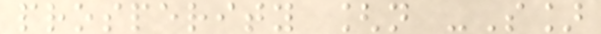prosperity [n -S]
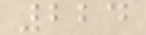224
